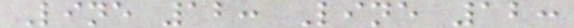Line 12: Line 12:
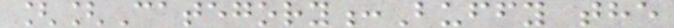[[Category:Buffy the
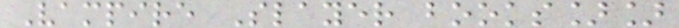Vampire Slayer books]]
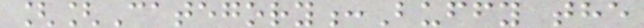[[Category:Buffy the
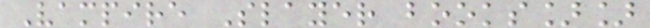Vampire Slayer books]]
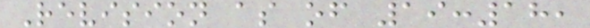Revision as of 19:18,
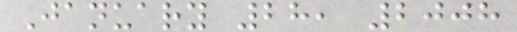January 28, 2008
